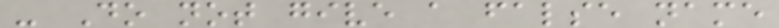- Do not give a false name
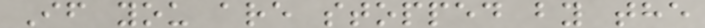If you are stopped by the
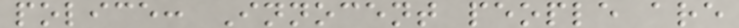police: Innocent people are
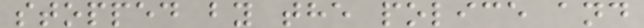stopped by the police and
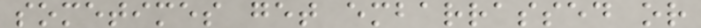sometimes get embarrassed or
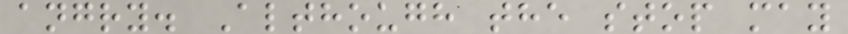angry. Although the stop may
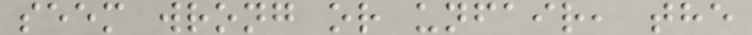seem wrong or unfair, the
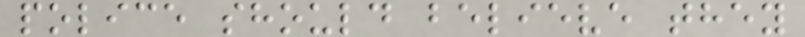police should believe they
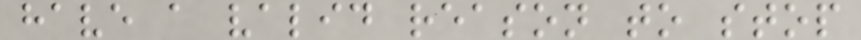have a valid reason to stop
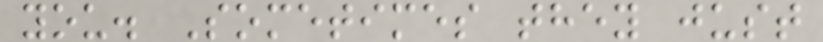you. Sometimes they just
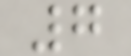7
